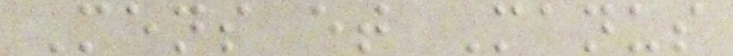Mens et Manus
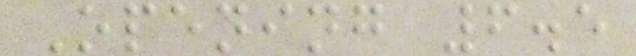Opening 6.5
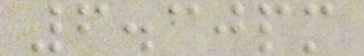6.30pm
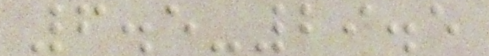6.5-29.5
